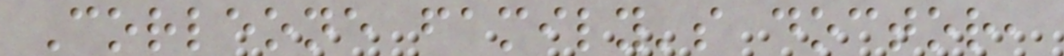Corleone family's doctor,
